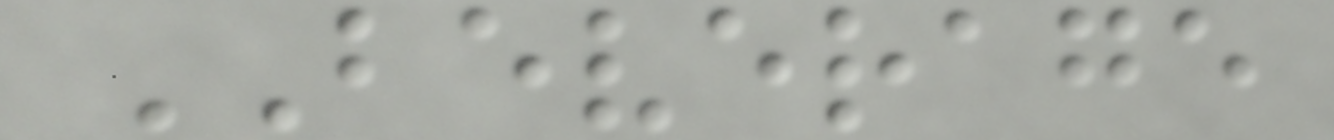BEVERAGE
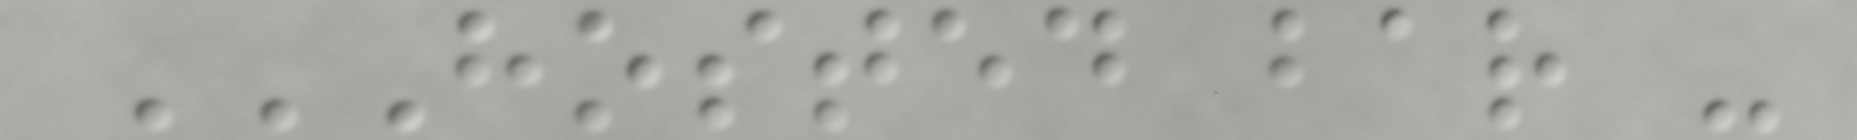HOSTED BAR -
